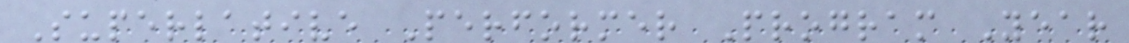Superlative Performer Program Year
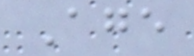Age
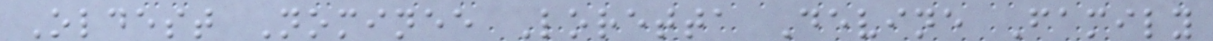Oldest Nominee Loretta Devine Family
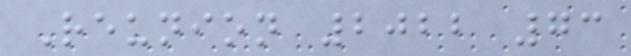Reunion 2022 73
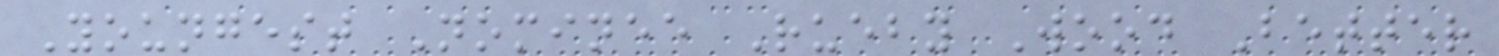Youngest Nominee Rueby Wood Better
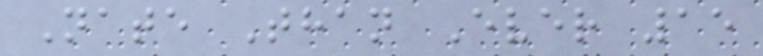Nate Than Ever 15
